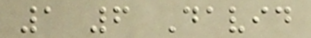1 6 David
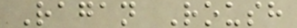Ragan Roush
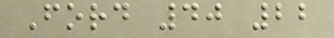Ford 40 22
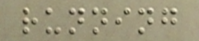running
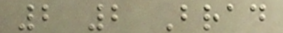2 2 Brad
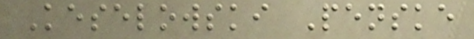Keselowski Penske
